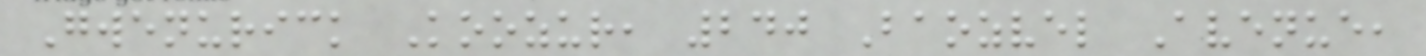Gwenurick Koozur, 240 Baozvel Avenue,
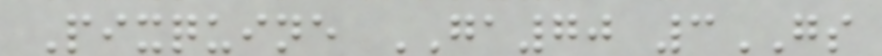Pixquine GA70 3GS
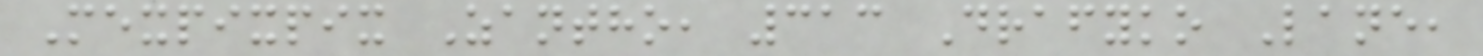Mexpixpix Zantho, 313 Drafyko Lane,
